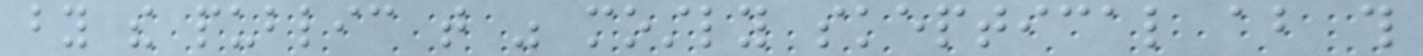by the public that was mostly skeptical about this
